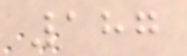187
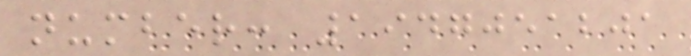number: 1947051201
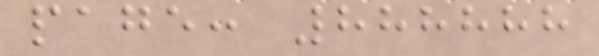page: 888888
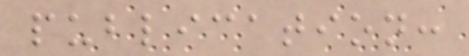publication:
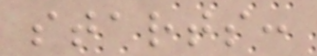starts:
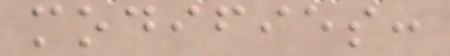modifies:
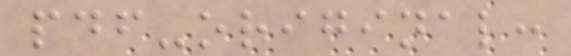pdf-original:
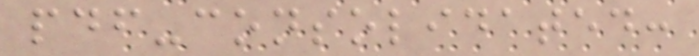pdf-consolidated:
